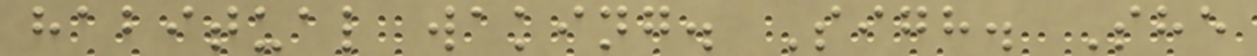habitual waking. Sigh. She
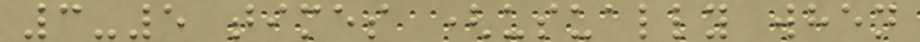3-5 times (usually when
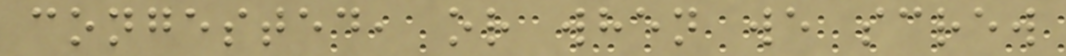congested, or when we screw
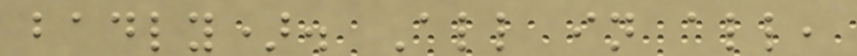badly). All in all,
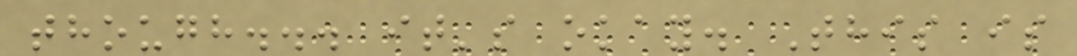though... it's okay. This is
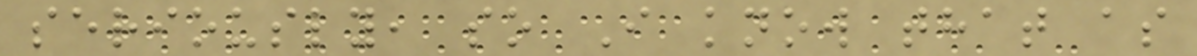seriously, so I know that as
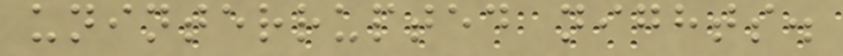uninterrupted nights.
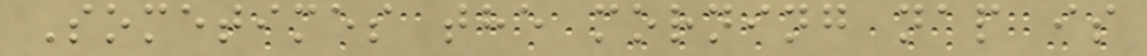Sometimes the morning nap is
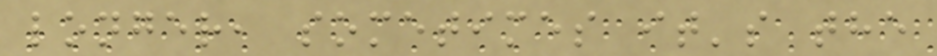longer, sometimes it's the
